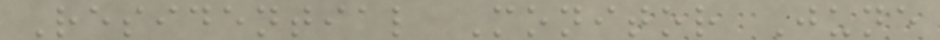Residential Monitor June
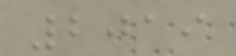2019
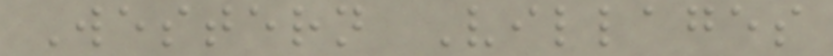Western Villages
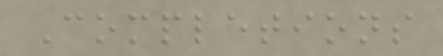Completions
